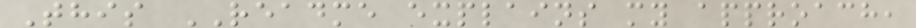This README explains my approach,
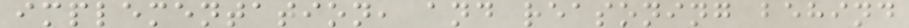implementation, and reasoning behind
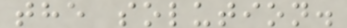the solution.
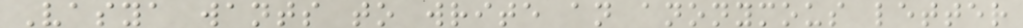Vasya wants to write an anonymous letter
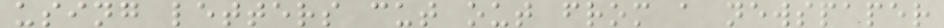using letters cut out from a newspaper
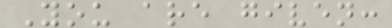You are given:
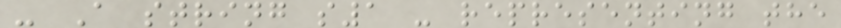- A string s1 - representing the
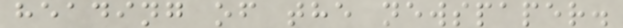heading of the newspaper.
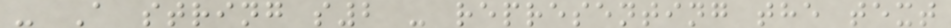- A string s2 - representing the text
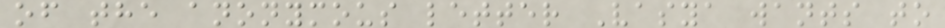of the anonymous letter Vasya wants to
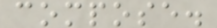compose.
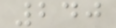240
